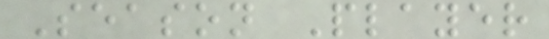Season Player
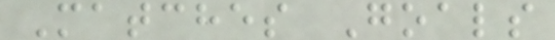Matches Goals
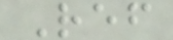Ref
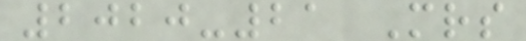2020-21 Mrs
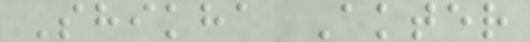Shikha Akter
